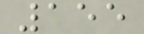155
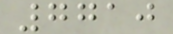7710
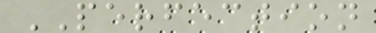PERFECTION
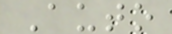Auto
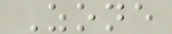Zone
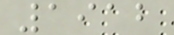1912
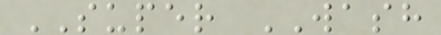SUPER WASH
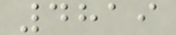4819
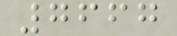7667
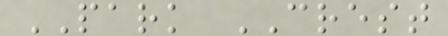PARK CREST
